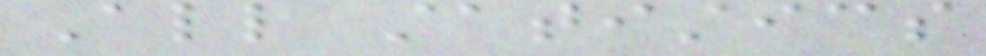All statistics
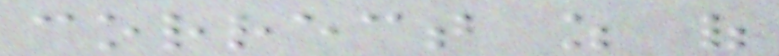correct as of
